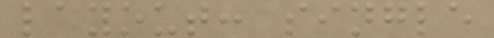layout: single
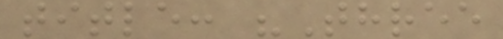title: "Three
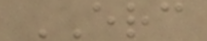ERC
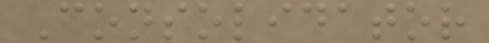Consolidator
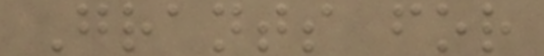Grants for
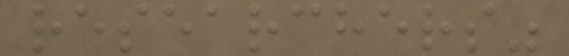researchers"
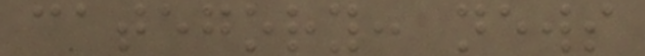category: news
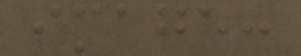image:
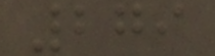279
